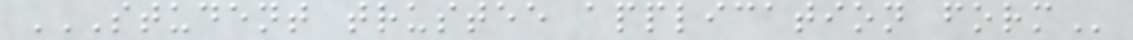STUDENT TRUSTEE APPLICATION FORM
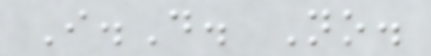I.D. No.
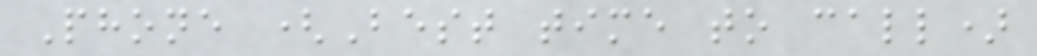Phone (Best time to call)
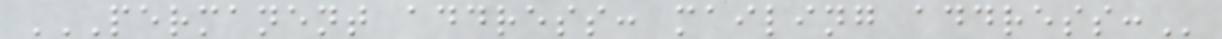PERMANENT ADDRESS: MAILING ADDRESS:
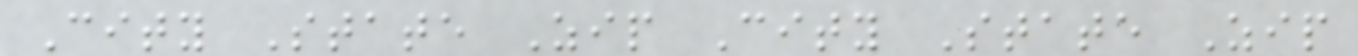City State Zip City State Zip
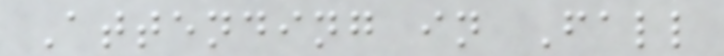Attending in Fall
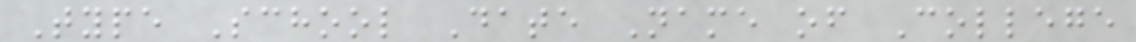Type School Date Name of College
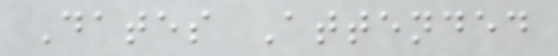Dates Attended
